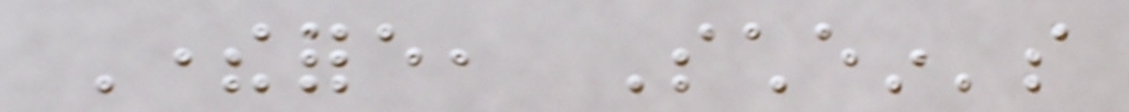Therefore, Schein's
